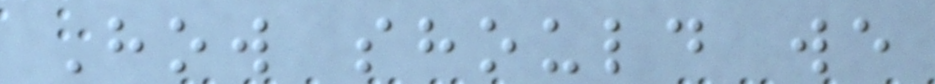How should we
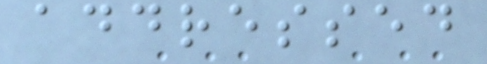addressed
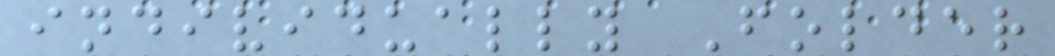individually Folder
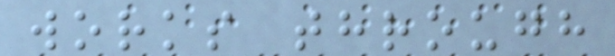works through
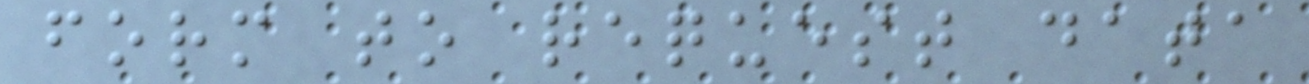form to request data
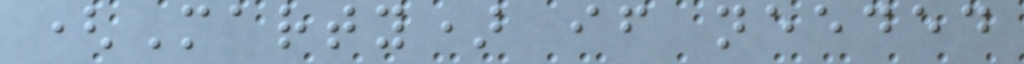(Marty) if needed
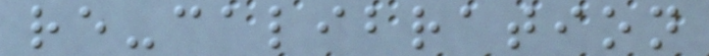re-calibration
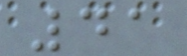41
